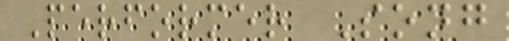Performer Song
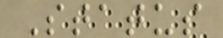Status
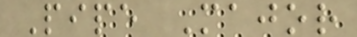Pipe Major
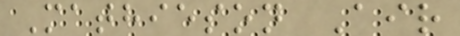Mathieson Air
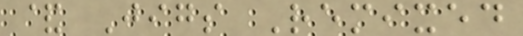& Jigs Remixed
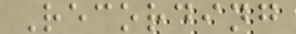Recording
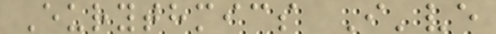Eurythmics I've
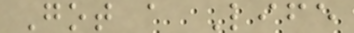Got a Life
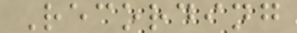Recording
